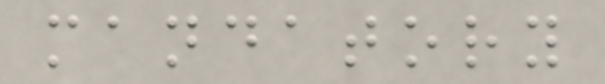mandatory
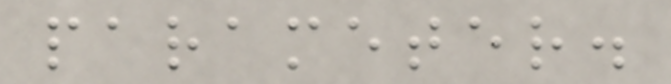parameter.
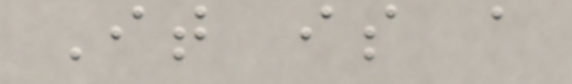It is a
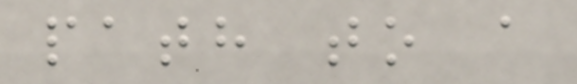path to a
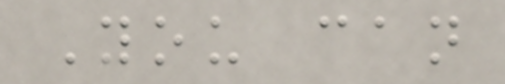You can
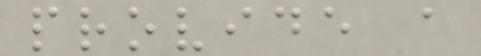provide a
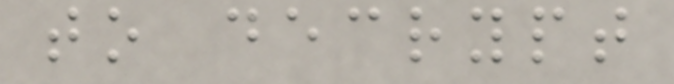to decrypt
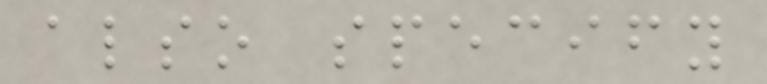also specify
